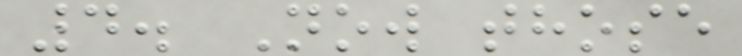4. Now those
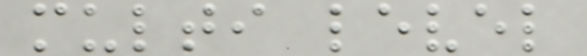multi level
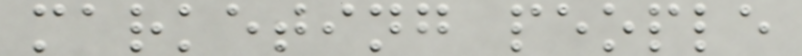marketing people
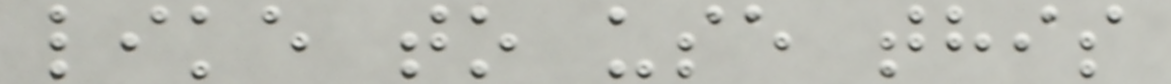like to use this
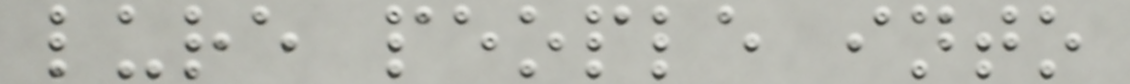lure people into
